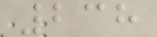238
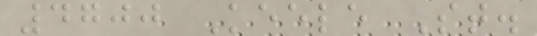4700 Keele St.
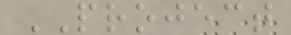PROJECT
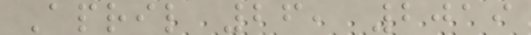April 26, 2019
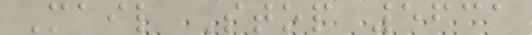Mail Stop 5631
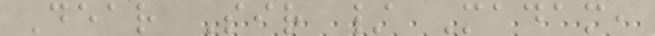Dear Sir / Madam,
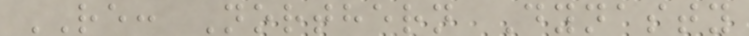RE: Northern Dynasty
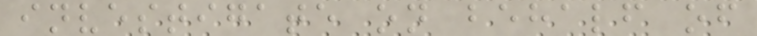investigate on behalf of
